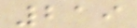219
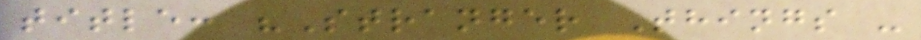title: "Stranger Things -
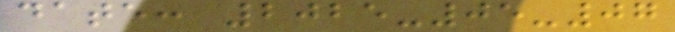date: 2025-05-07
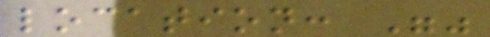location: ""
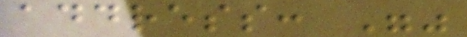address: ""
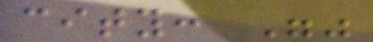city: ""
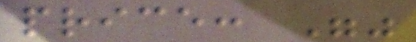price: ""
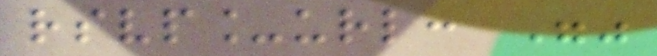rsvp_url: ""
